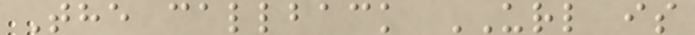The callback URL is
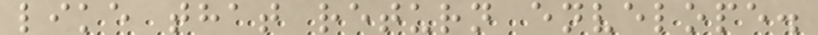like that return envelope.
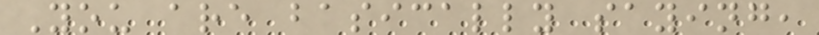You are basically saying,
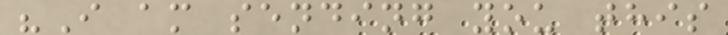"I am sending you this
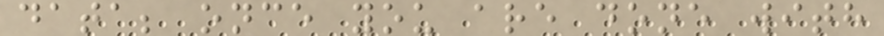data; once you are done with
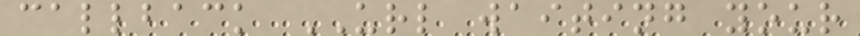callback URL waiting your
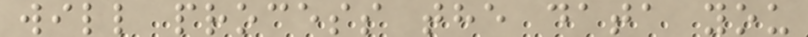will process the data you
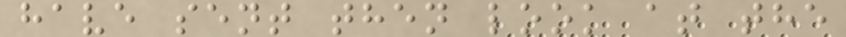have sent then look at the
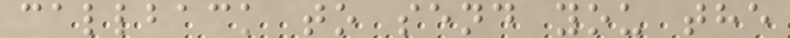callback to send you the
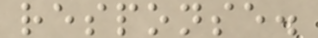response.
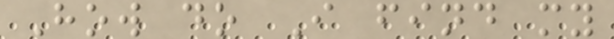How do I find my
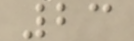23
